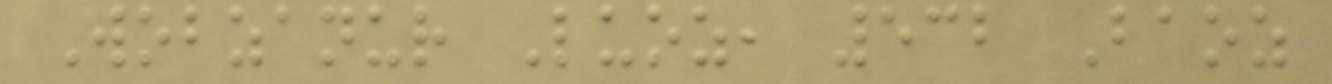Wobzanur Luoz, 532 Baoz
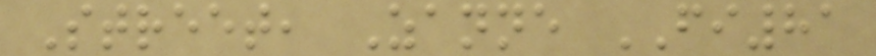Street, Zanne FI81
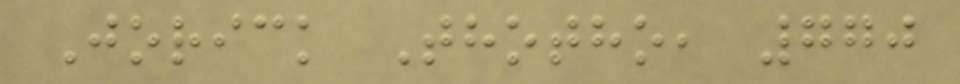Jorick Thotho, 770
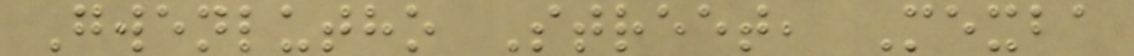Gwenlutho Street, Mexba
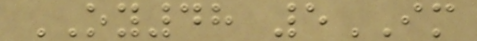OY48 5IM
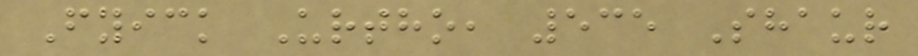Fyick Urtho, 535 Shaur
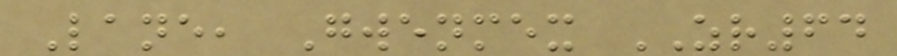Lane, Gwenmex ZR64
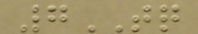7TQ
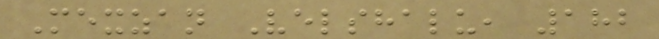Mexzan Velshalu, 182
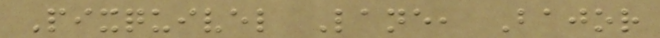Pixquivel Lane, Bajor
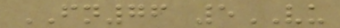FN76 5VU
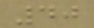40
